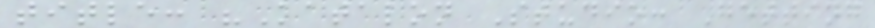title: "Katalon Studio: Getting
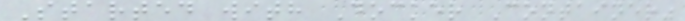Started with Docker Container"
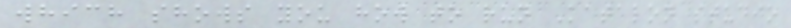which shows you how to run Katalon studio
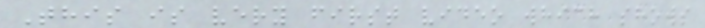This is very first video which shows
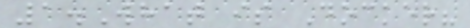1.What is Docker?
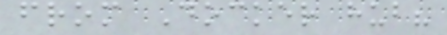from Docker hub?
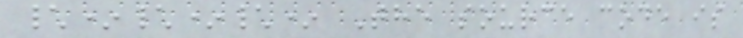\*\*\* The source code is
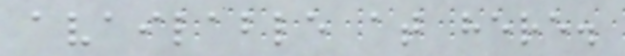available at here.
